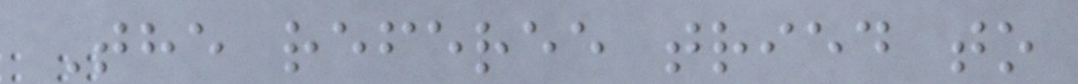The referee tried to
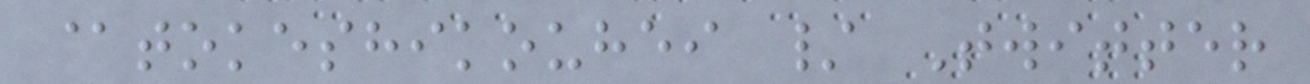@tokeshikouhei / Twitter
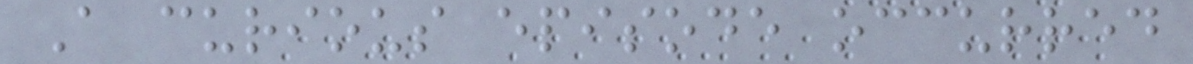A curious episode occurred
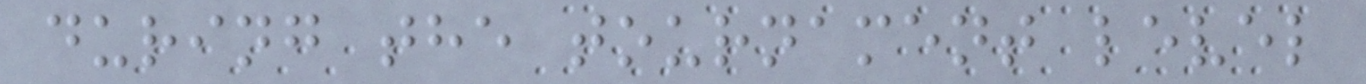during the tournament level
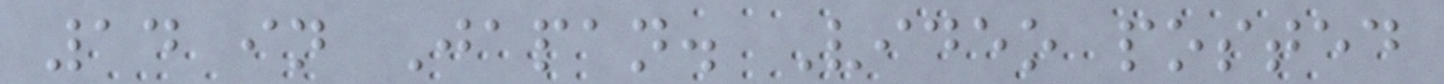14 in Japan. Video posted
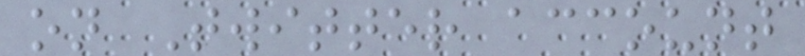on Twitter account
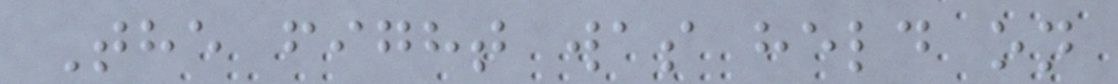The fight was held on
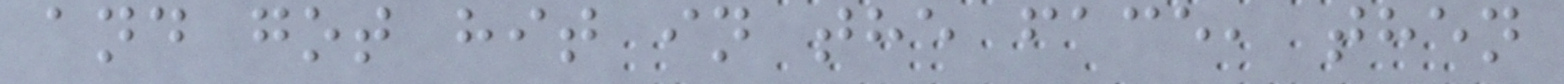and got hit in the face, then
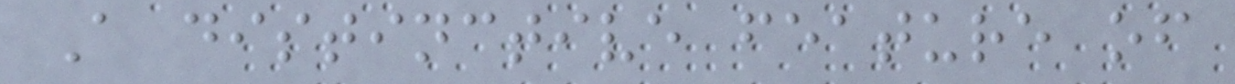A distinctive feature of
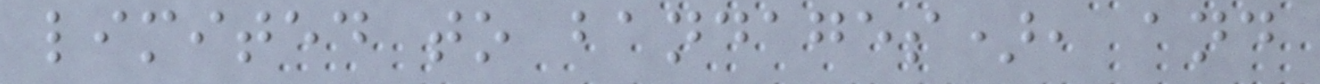limited to bandages), and
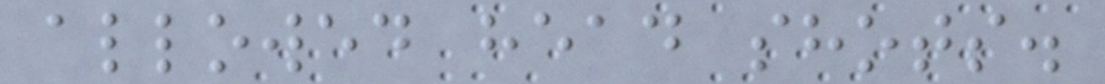allowed head shots.
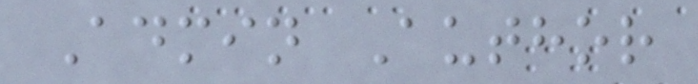Admin Author
